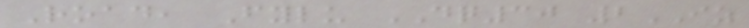Road, Fylu DQ30 2IZ
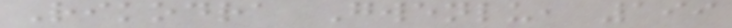Rikodra Gwenlu, 199
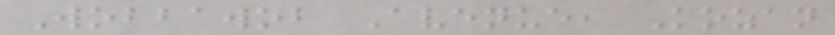Wobbawob Avenue, Kozan
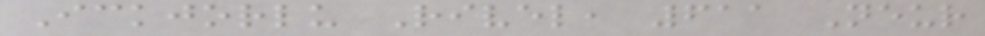Ickjorlu Rivel, 611 Neur
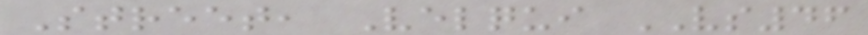Street, Velqui VS46
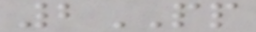2PP
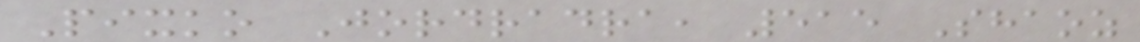Pixko Jordradra, 515 Shaoz
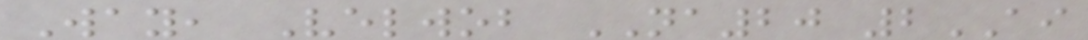Way, Velwob NA20 2AI
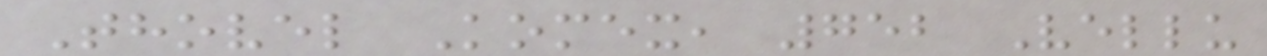Thovel Komex, 752 Vellu
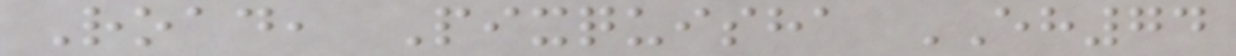Road, Pixquisha EH74
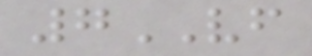7VF
